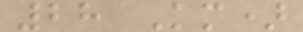28 Km)
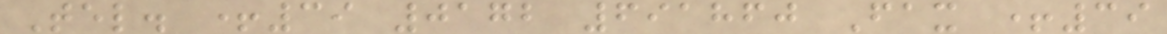Tel. +39 0172 691860 Fax +39
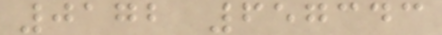0172 657343
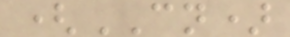(CN)
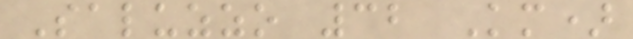Saluzzo 32 Km)
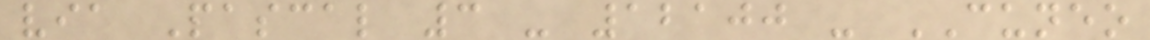via Pascal 3 - 12100 - CUNEO
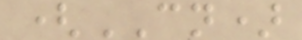(CN)
